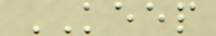KEEP
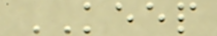KEEP
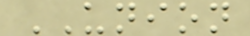UNION
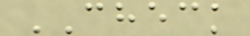CHECK
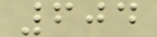604
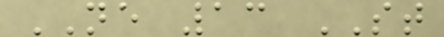NE 13 ST
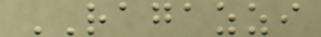RAGAZZI
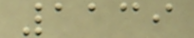1139
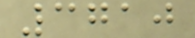3710
